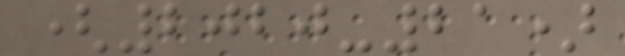(2020-21)
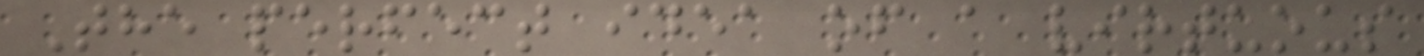The perfect idea of a virtuous
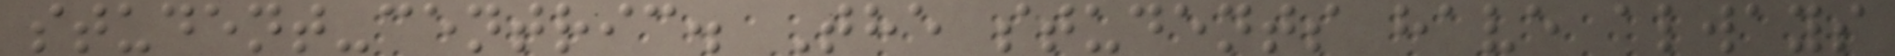student-centric. The students have always
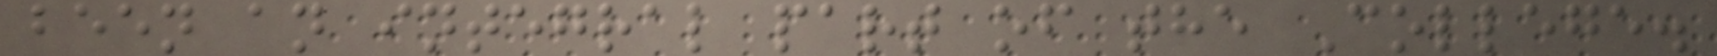been an integral part of the College.
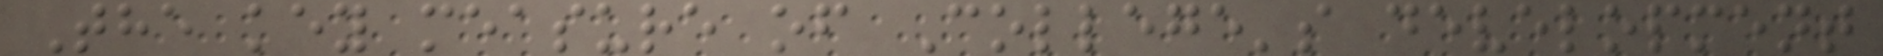The key measure of College's development
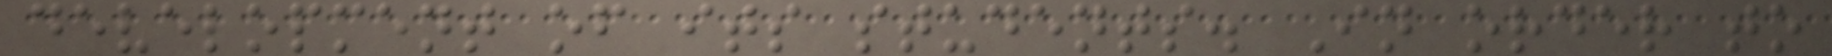development of its students. In order to
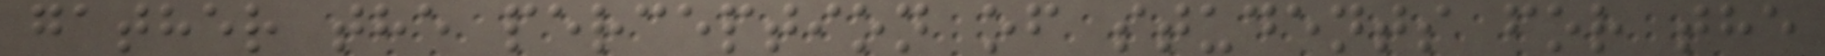gather the perception of students for the
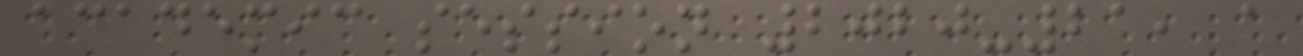academic session 2020-21, a
